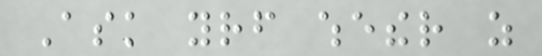Ask yourself whether as
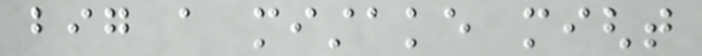big a mistake might
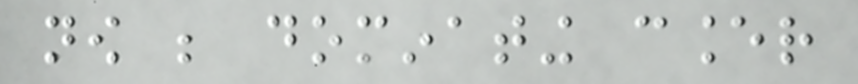now be dominating cancer
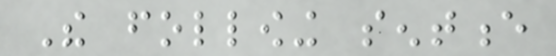The following sentence
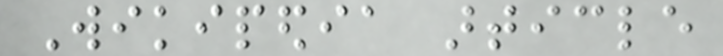Wikipedia article
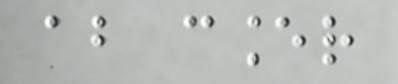about cancer
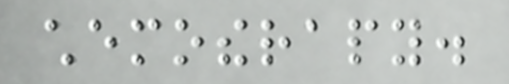chemotherapy.
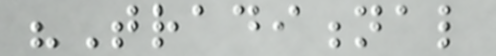"Traditional
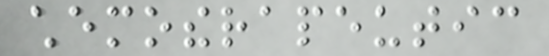chemotherapeutic
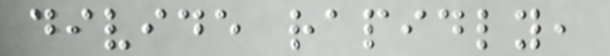divide rapidly,
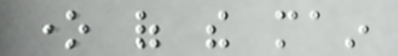one of the main
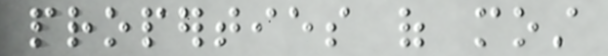properties of most
